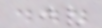...
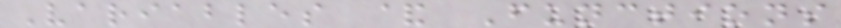Variables & Functions
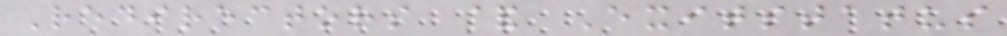Redirectors & Exitstatus
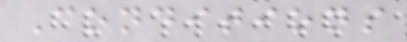Conditions
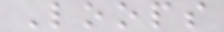Loops
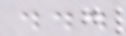...
